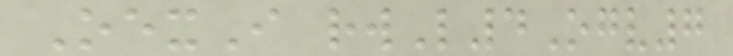OexI rwL4Ogv7
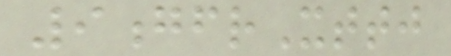9gfrXttj
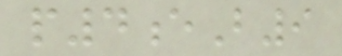p4eB9
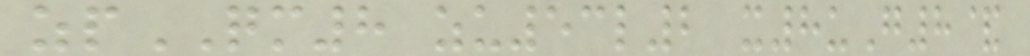zpQM8 zu53l2 x8uG8&
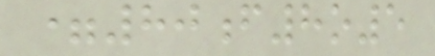=80f8o5
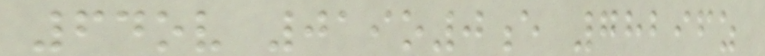64ov 019o0e 78296z
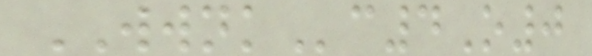WWNKc4O0
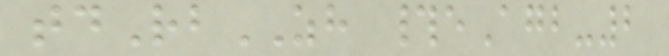tdRbZH #eAgb-2
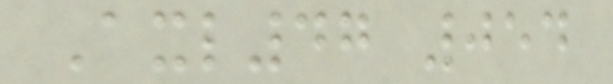Axl47 054
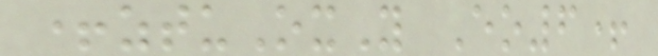+ztuOxY Eo6+
